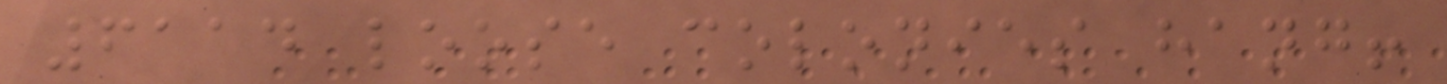6114 loose colonies hang!
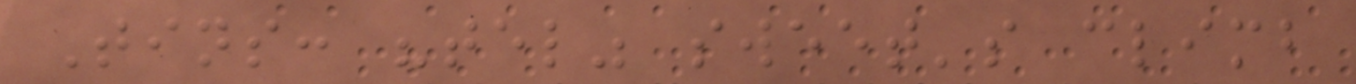Tins: "tel" sweet's climb
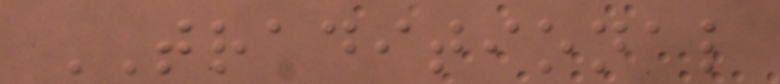TRADITIONAL
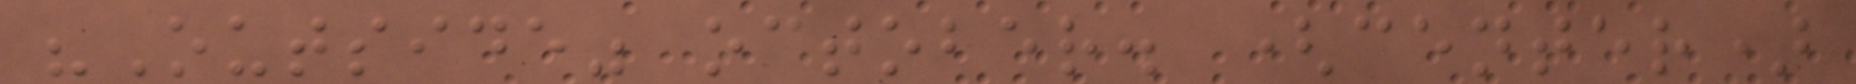"Outside" october. (center)
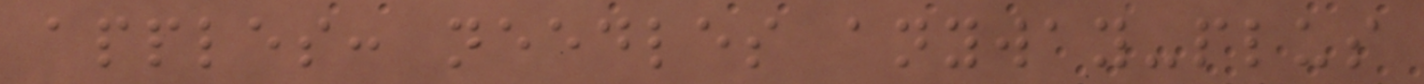apples: needles anyway-plus
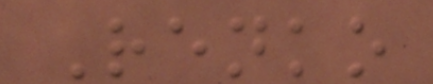Renko
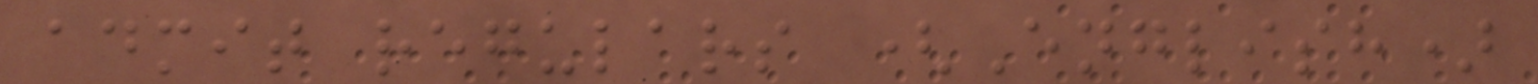admit regulars (English)
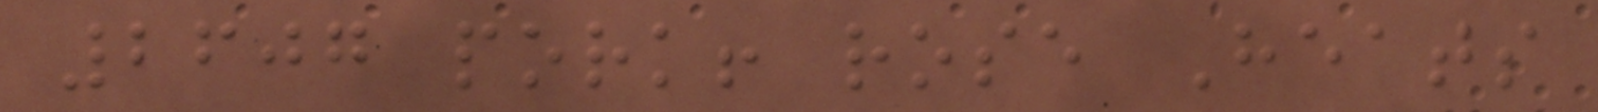2607 pork! rose Heats
